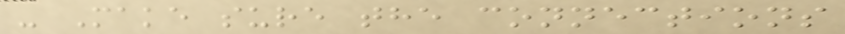- Make sure the connections
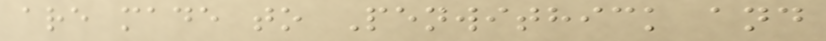are made to Penwithick and
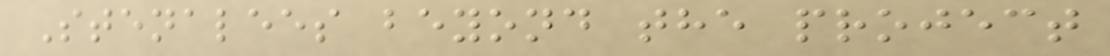Stenalees beyond the project
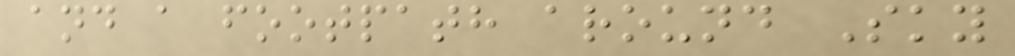and a footpath around Sky
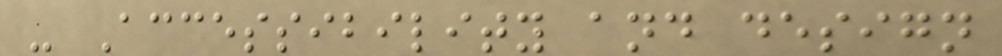- Accessibility and design
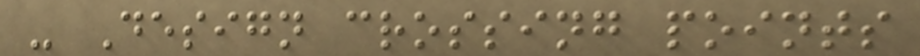- Design crossing points
